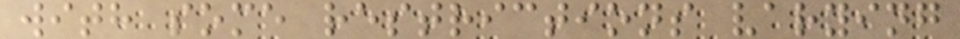with some restrictions varying
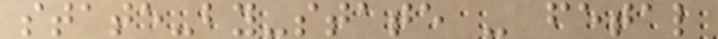state-by-state - fetal
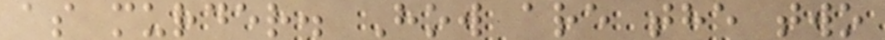as murder. How are the two
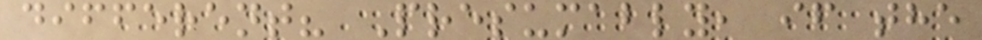different? Presumably, if the
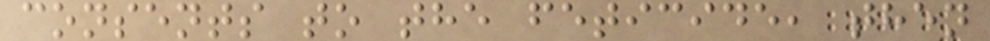consents to the feticide, then
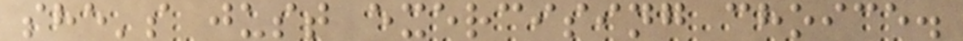she's just exercising choice.
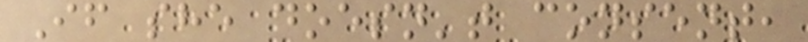If she doesn't consent,
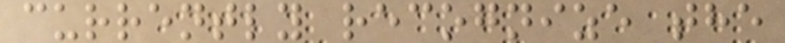currently recognize the
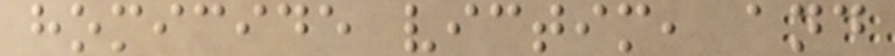homicide victim, and
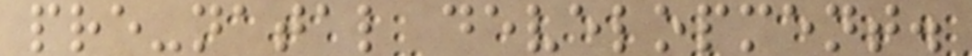pre-natal development.
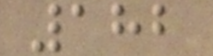182
